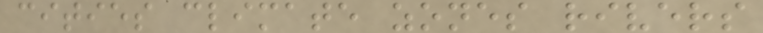cities climate zones rivers
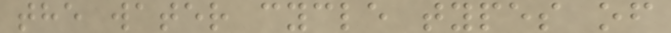the water cycle types of
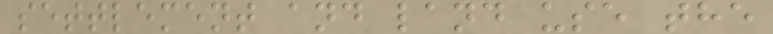settlement and land use the
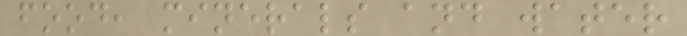food, minerals and water
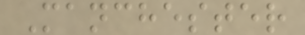Manchester
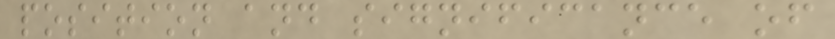position and significance of
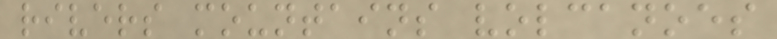rivers mountains volcanoes
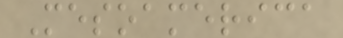Mesoamerica
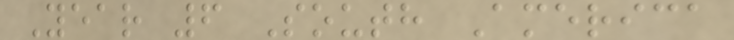Year 6 South America
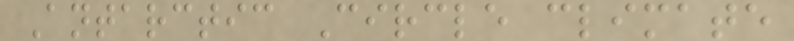Antarctic Circle climate
